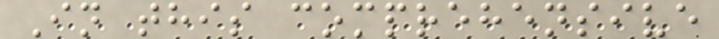In this comprehensive
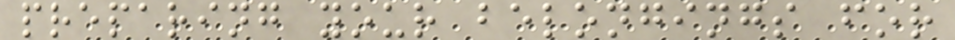preparing your belongings for
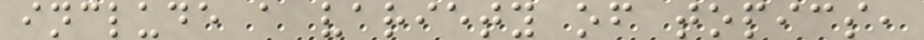include a variety of topics,
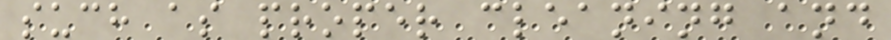such as proper cleaning and
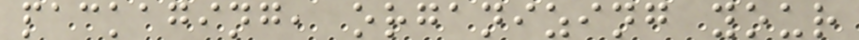packaging, organizing your
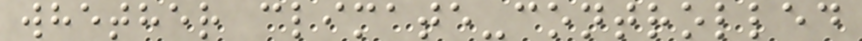whether climate-controlled
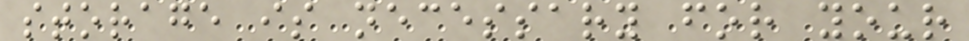storage is necessary for your
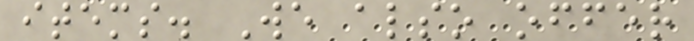items. We also offer
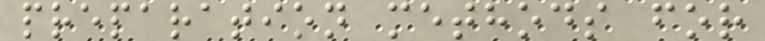preparation methods for
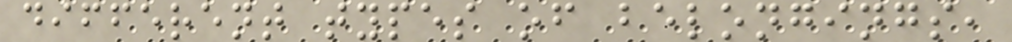different types of belongings,
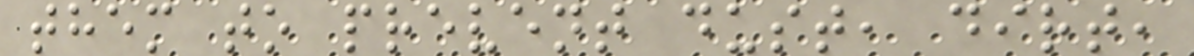them to prevent dust, dirt,
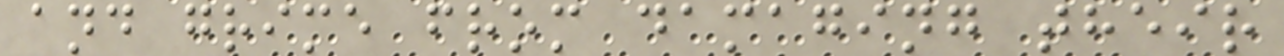and grime from damaging their
